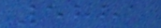5881
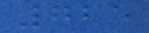725
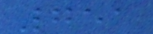751
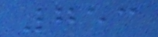753
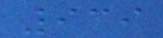939
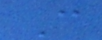C
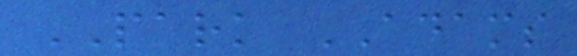PARK ADAMS
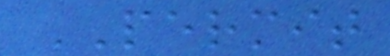PERMIT
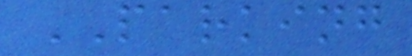PARKING
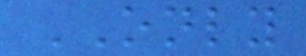ONLY
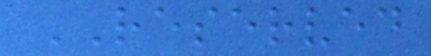RESERVED
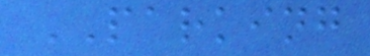PARKING
